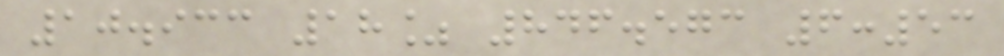10.933 18% 846.573 6:53
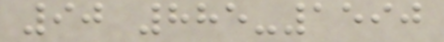90 885-1590
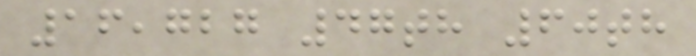16,727 47th 60th
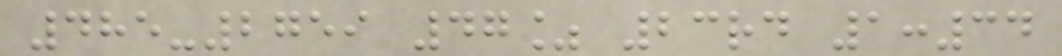485-2759 47% 23rd 1:34
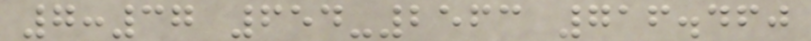7:37 654-2563 716.460
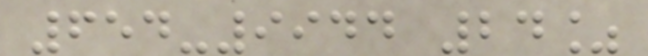654-9944 24%
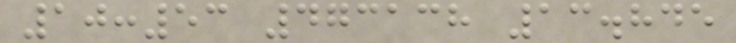10:53 473138 13.845
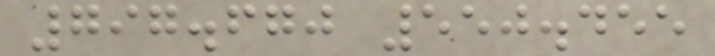797.670 550.455
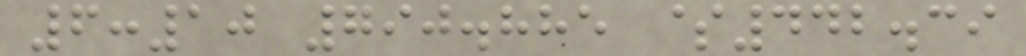6:10 790.885 $442.39
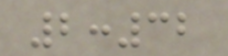2:32
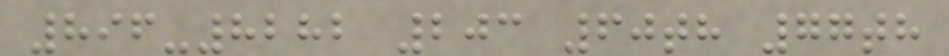896-8282 203 60th 77th
